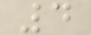4
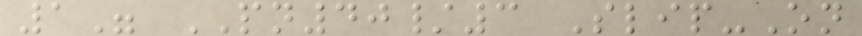1" PN40/3 Slip-On
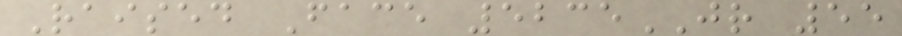Raised Face 5235JR 55
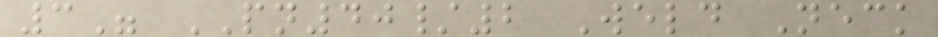3" PN40/2 Weld Neck
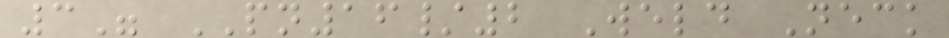3" PN16/2 Weld Neck
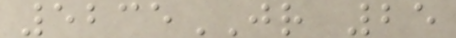5235JR 25
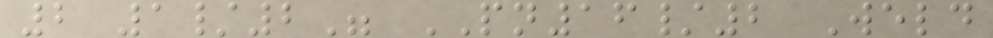2 1/2" PN16/2 Weld
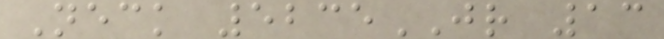Neck 5235JR 13
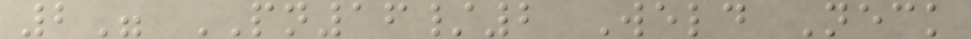2" PN16/2 Weld Neck
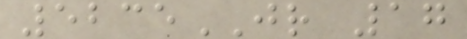5235JR 17
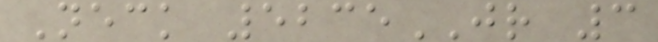Neck 5235JR 3
